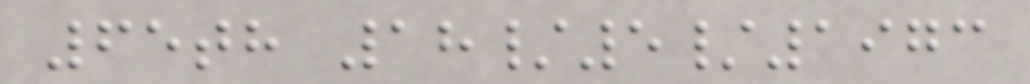65th 18/5/1973
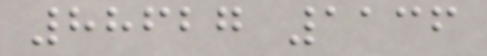88627 1136
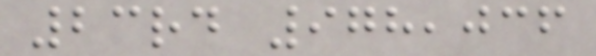23rd 978,036
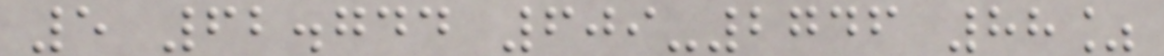5 62.744 609-2746 88%
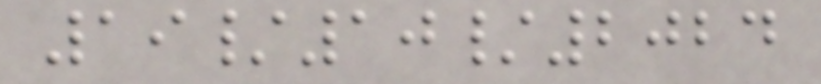19/10/2024
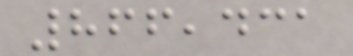866,431
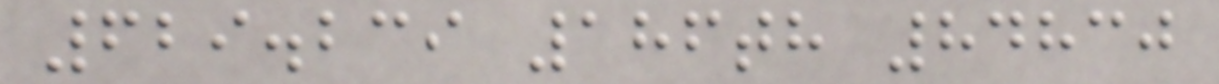629.239 186th 84830
